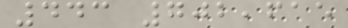443 702,615
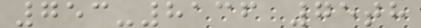753-8136 75th
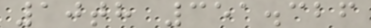10th 351.326
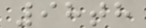98th
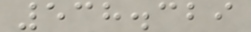538.329
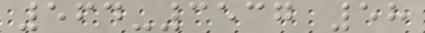564-3537 58
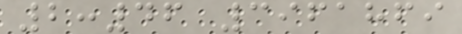2:46 3961869
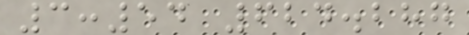3:54 624.287
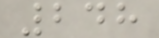248
